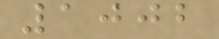1002
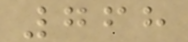768
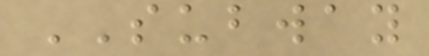SUBWAY
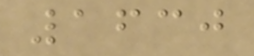1630
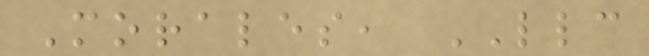Morales, LLC
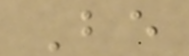Be
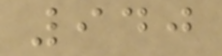940
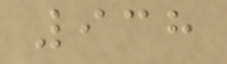938
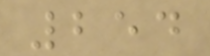254
